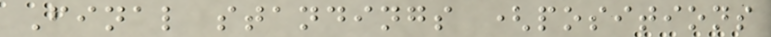Final standings (positions
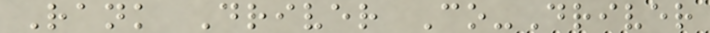Rank Driver Co-Driver
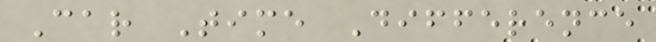Car Time Difference
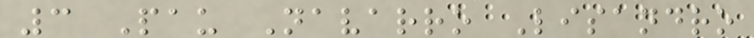3 Pau Navarro Lisandro
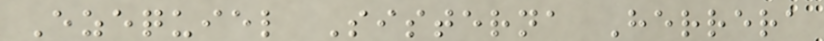Ezequiel Sisterna Herrera
